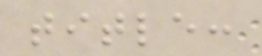title:
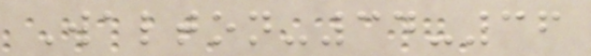Walton-34-36
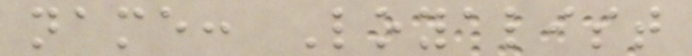name: Loyalist
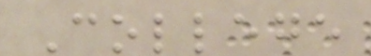College
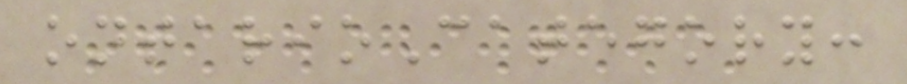ontarioCategory:
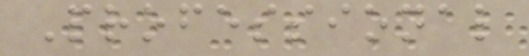Professional
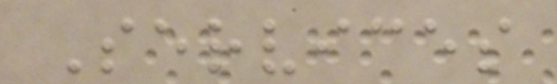Services
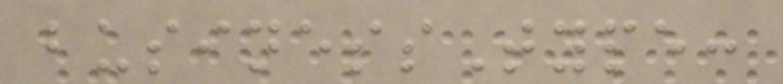businessType:
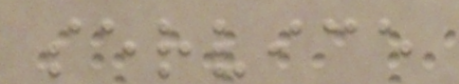service
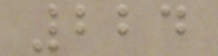224
